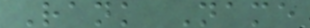Rank Name
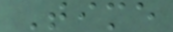Time
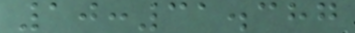10:31.387
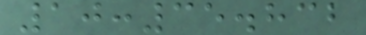10:35.832
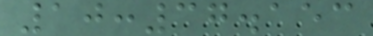10:37.153
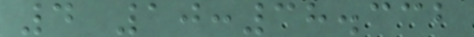4 10:38.332
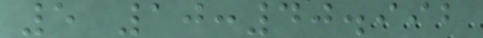5 10:40.992
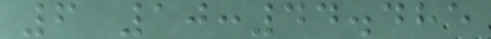6 10:44.485
